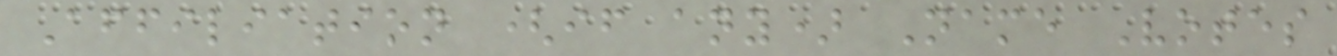Affiliation (if any) Name Votes
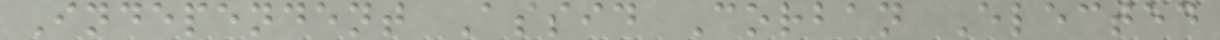Independent Assid Corban Elected
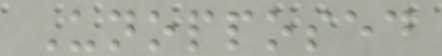Unopposed
